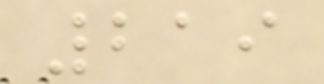219
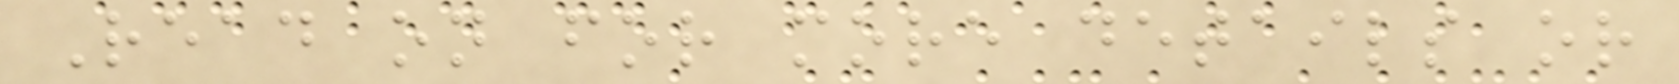Read on for more details or
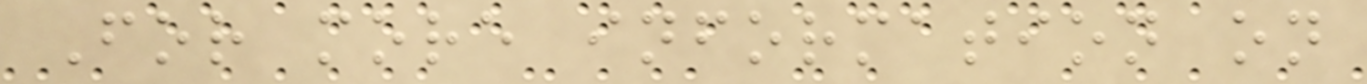For more information on
